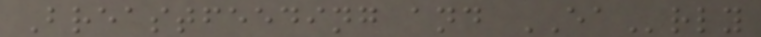Breastfeeding and EArly
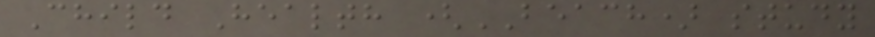Child Health (BEACH) study
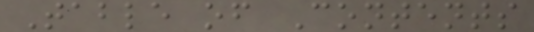Table of Contents
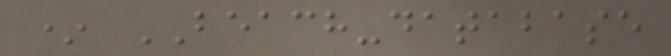* BEACH-database
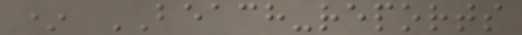* BEACH-reports
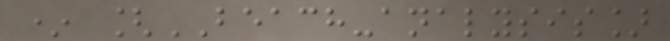* [BEACH-analysis]
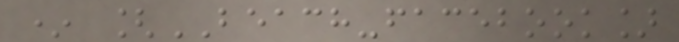* [BEACH-facebook]
